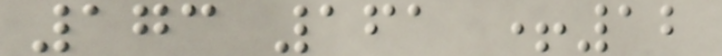173 161 +12
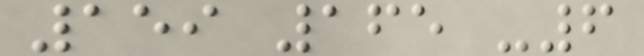159 165 -6
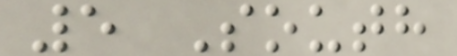5 South
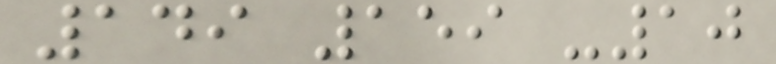149 159 -10
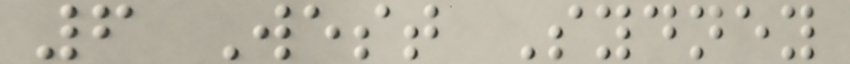6 West Sydney
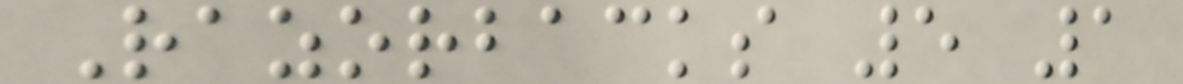Razorbacks 5 1
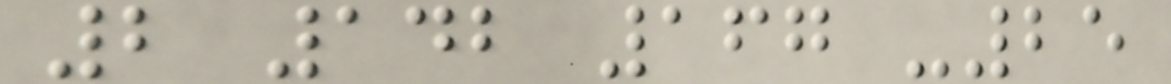2 142 167 -25
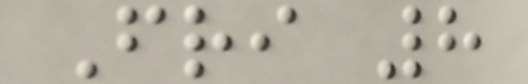Fri 8
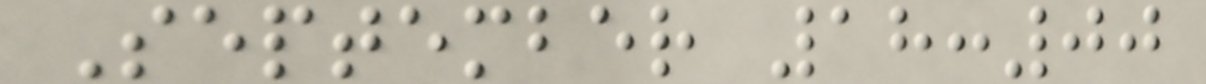September 18:00
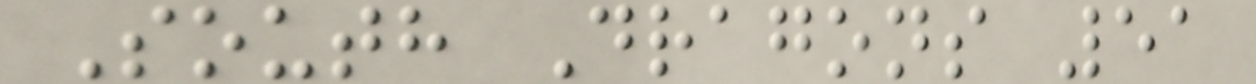South Dragons 51
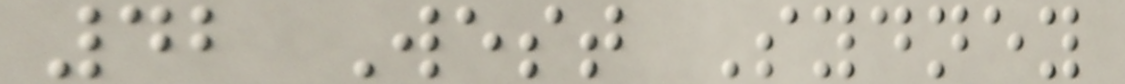42 West Sydney
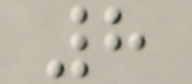8
